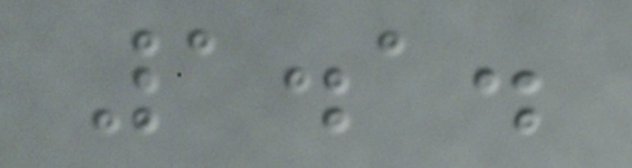1.1.
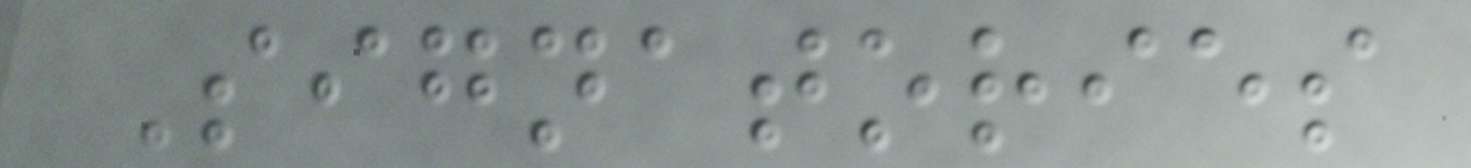Signatories
